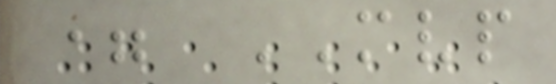= MVP
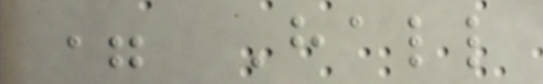= Hall
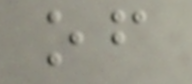of
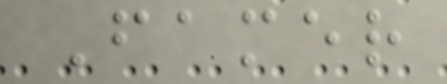Famer
